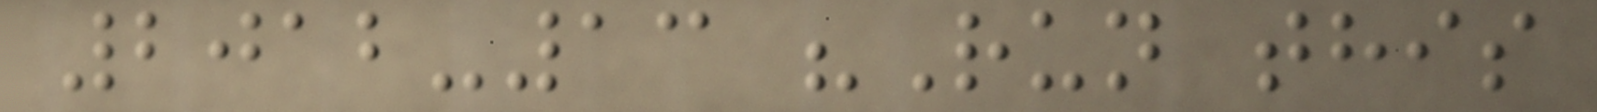2012-13 "Run this
